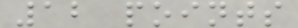12 points
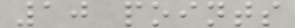10 points
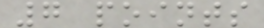7 points
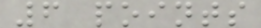6 points
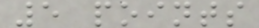5 points
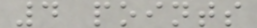4 points
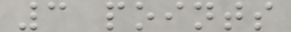3 points
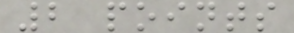2 points
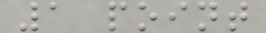1 point
